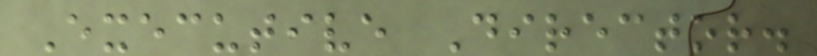Executive Director.
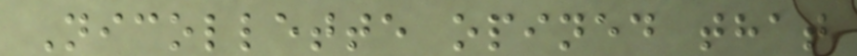Nicollette opined that
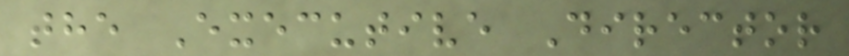the Executive Director
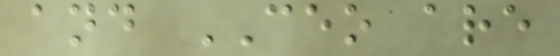and CEO are
